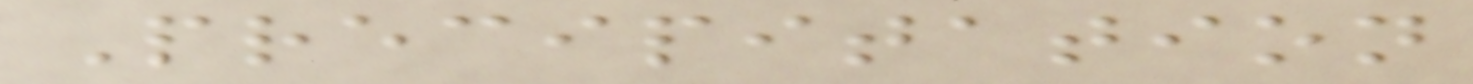Precipitation
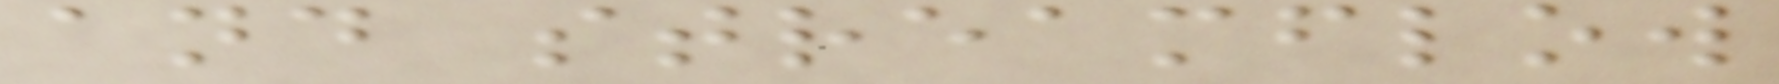and streamflow
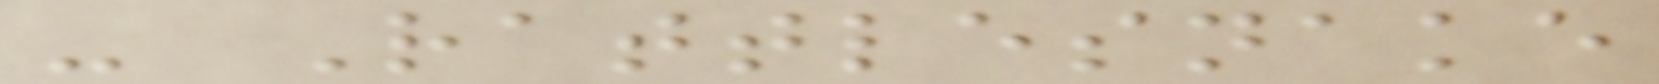- Rattlesnake
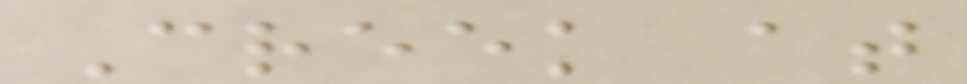Creek at
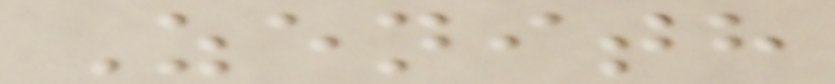Zenith
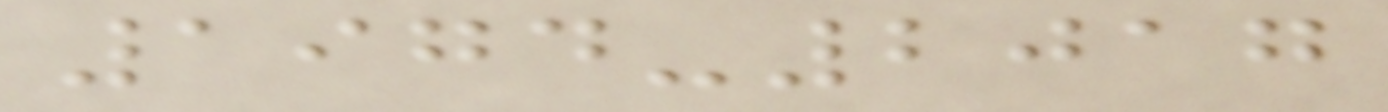1974-2017
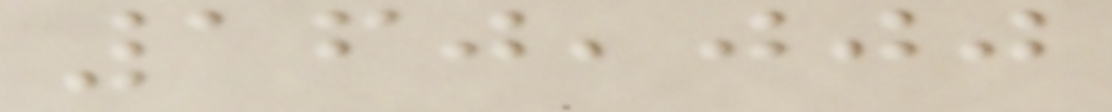160,000
